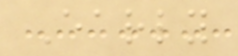Early
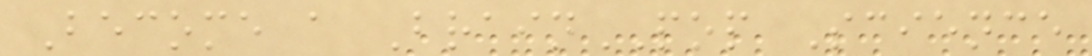Become a BrainPOP Science
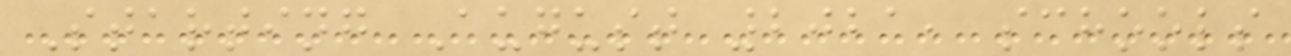Starting August 2021, schools
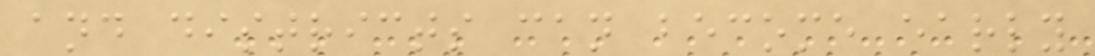and districts can become early
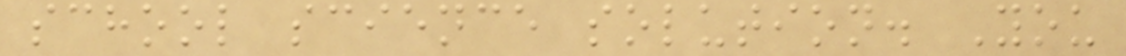school science solution. You
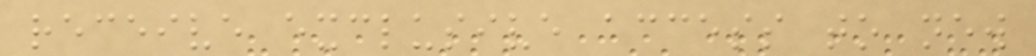receive exclusive access to new
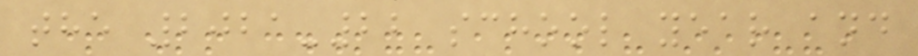the 2021-22 school year and
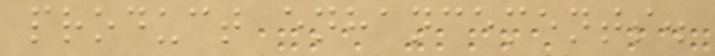product enhancements.
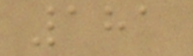181
